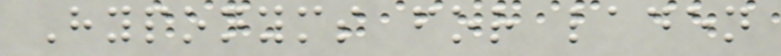Hyponyms for laden
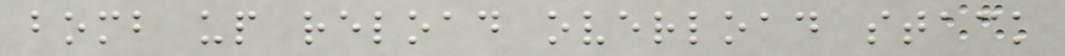bomb up reload overload stack
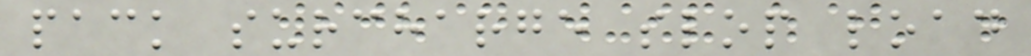pack surcharge slop load
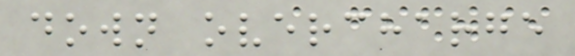down overcharge
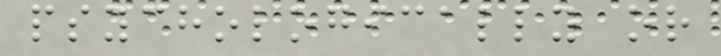psychologically or
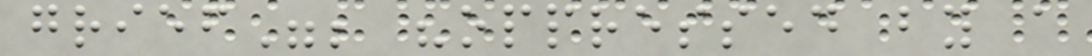grief"; "oppressed by a
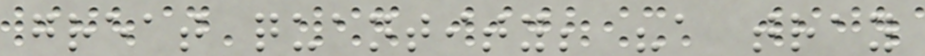great quantity; "a tray
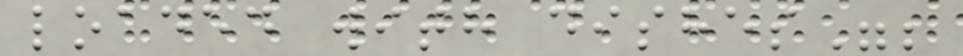loaded with dishes";
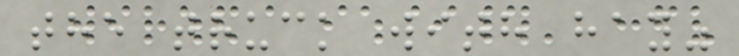the truck with hay"
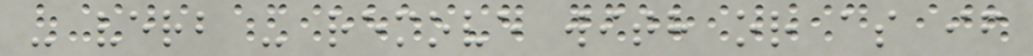- verb - remove with or as if
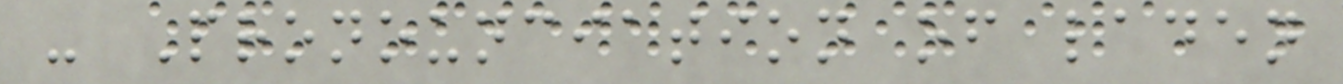- Pronounciation of laden
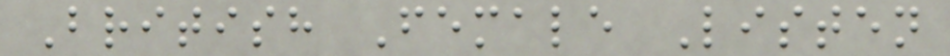British Female Listen
